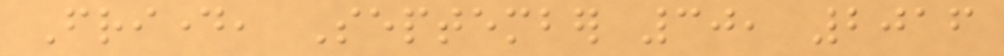Friday, September 30, 2016
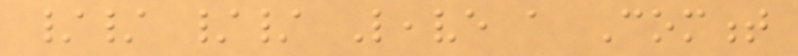// // Leave a Comment
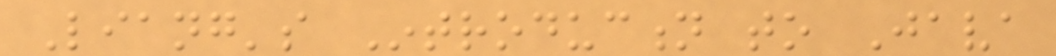Liang's Introduction to Java
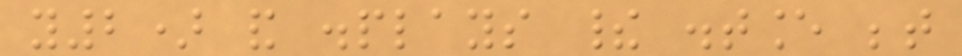y2) and displays their distance between
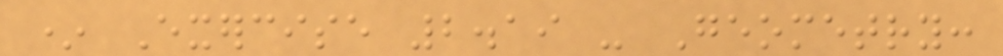* Exercise 2.19 - Geometry:
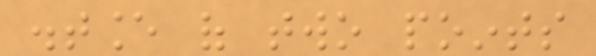distance of two points
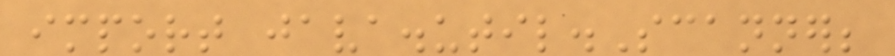import java.util.Scanner;
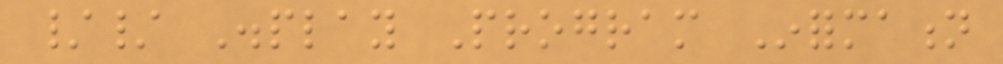// Display Program Information
